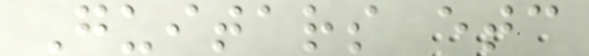Guitars etc
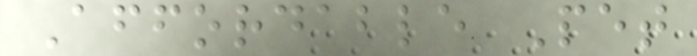Affordable Pet
